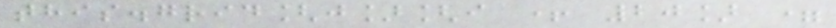this.grid[j][i + 20] =
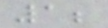1;
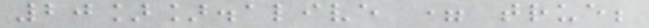20]].alive = true;
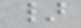}
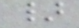}
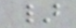}
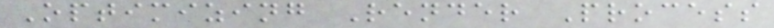Optimizing Render Process
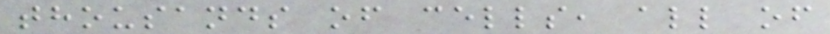thousands of cells, all of
